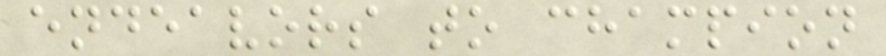endeavors to champion
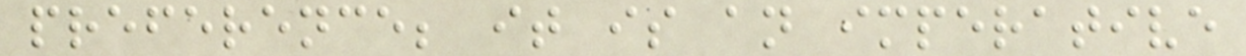preference; it is an imperative
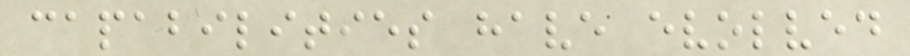capabilities have evolved
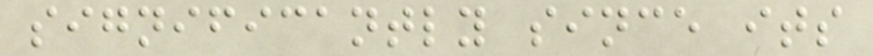significantly since its
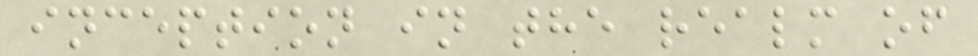inception in the realm of
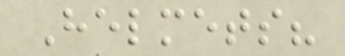Helmets?
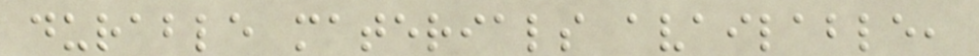durable materials available,
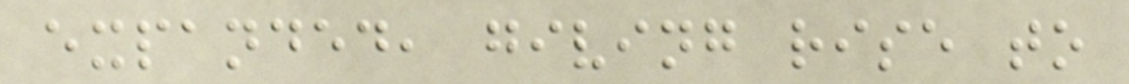expanded, giving rise to
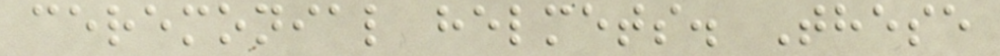ceremonial helmets. These
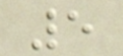5
